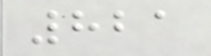821
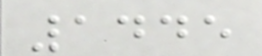1445
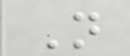N
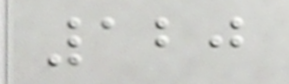120
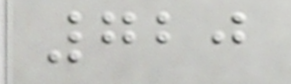720
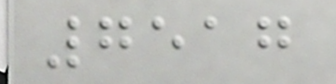7517
